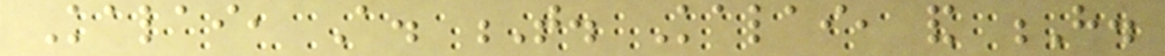Kalai, A. T. Kalai, and H.
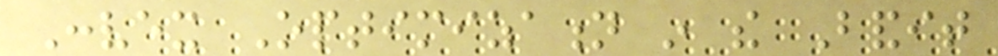Convex Optimization in the Bandit
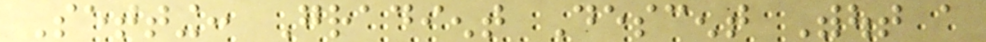Setting: Gradient Descent Without a
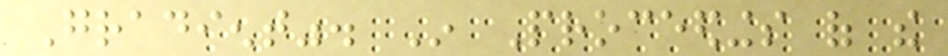Gradient". In Proceedings of the
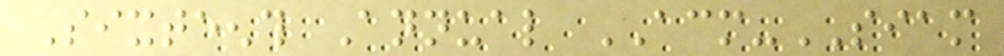Sixteenth Annual ACM-SIAM
